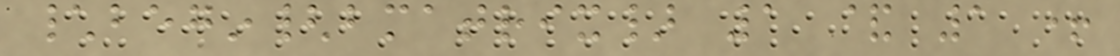\begin{bmatrix} 1 & 1 +
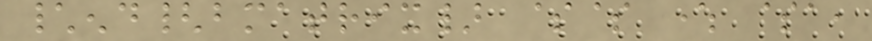\end{bmatrix} $$ where $a,
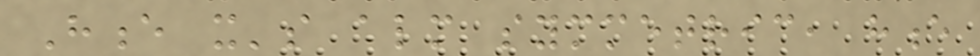Hence it's almost symmetric, hence
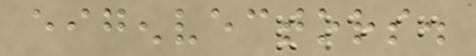eigenvectors.
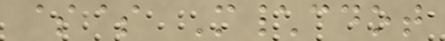$$ M\cdot
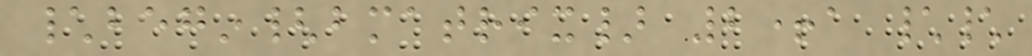\begin{bmatrix} 2+a \\
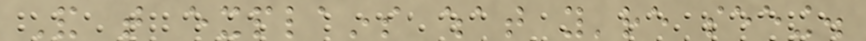And that explains what you're seeing.
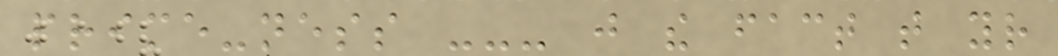prime-ness --- just the fact that your
